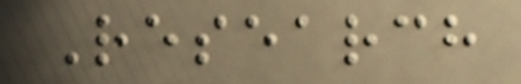Research
